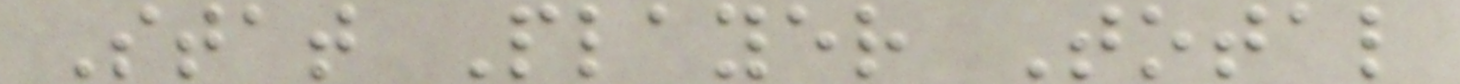Stat Player Total
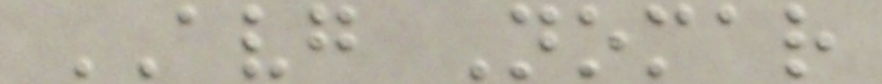AVG Nomar
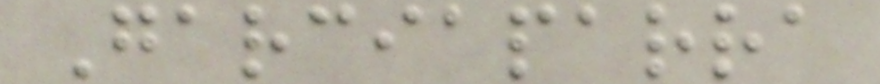Garciaparra
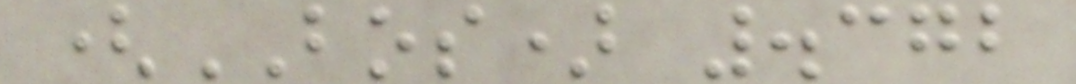(BOS) .372
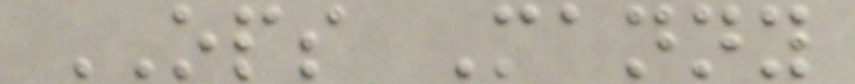OPS Manny
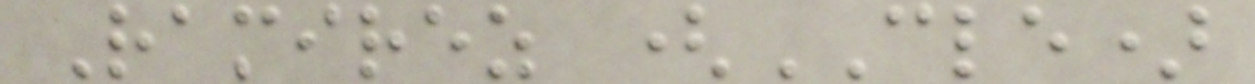Ramirez (CLE)
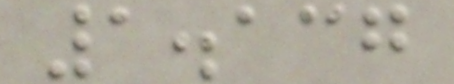1.137
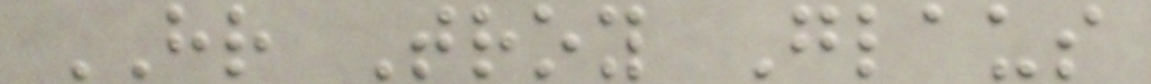HR Troy Glaus
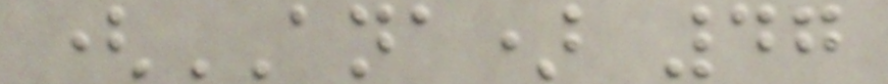(ANA) 47
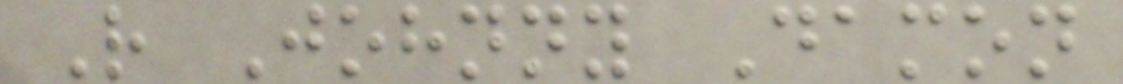R Johnny Damon
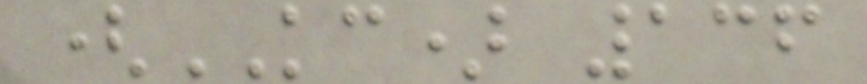(KC) 136
